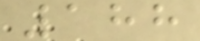188
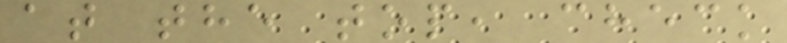at the top, check
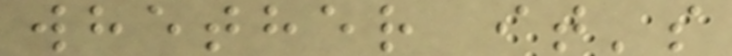whether it's
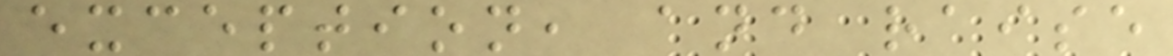exception, and raise
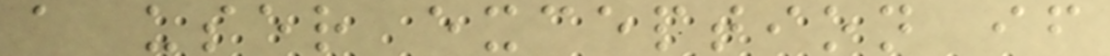a user exception if
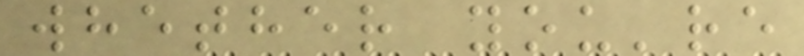whether you're
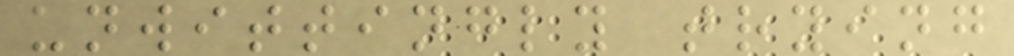unwittingly trying
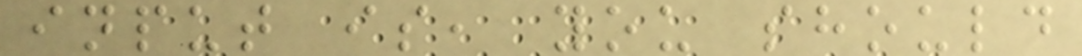input is, you should
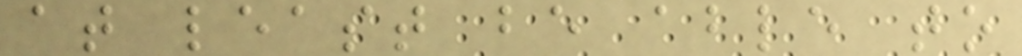at least be able to
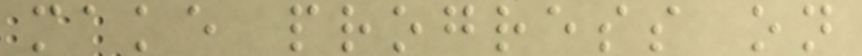make progress on
